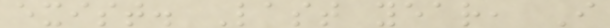exist. Last year, I
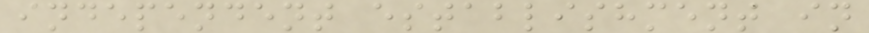independent establishment in
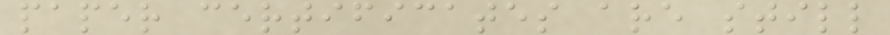paper certificates are still
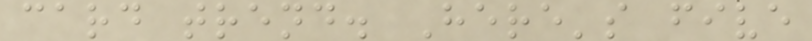card trend. Here's five
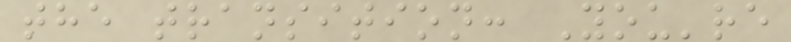the transition: You're
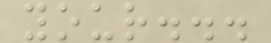your...
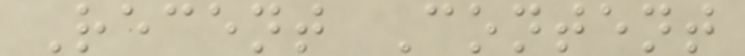Recent Content
